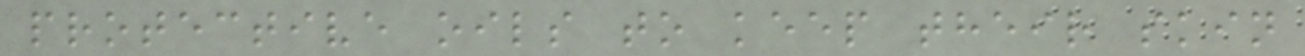protective oils to keep their skin
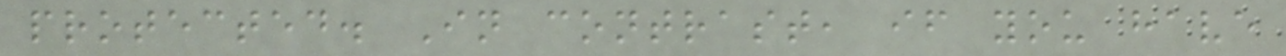protected. In contrast, if you have
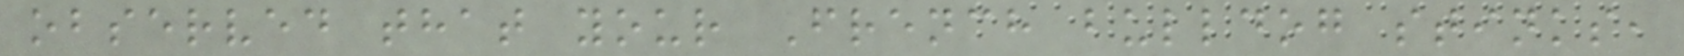observed that your French bulldog stinks,
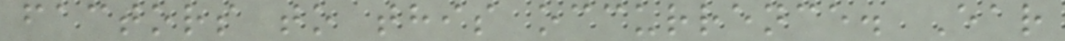factors to this occurrence. Ear
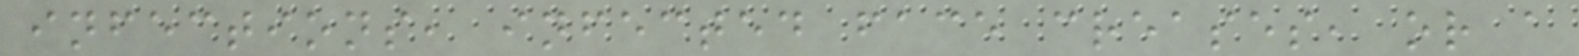infections, infected face creases, or a
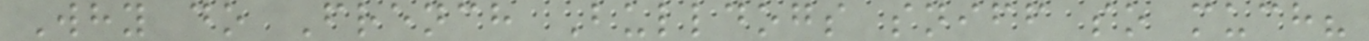Why do French Bulldogs sniff so much?
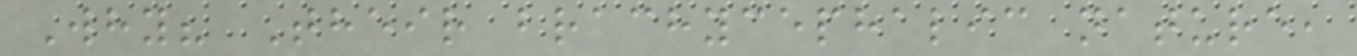Why? Their brachycephalic nature,
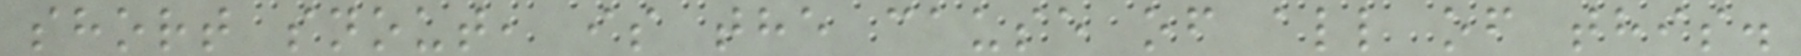short snout, is the cause of all of this.
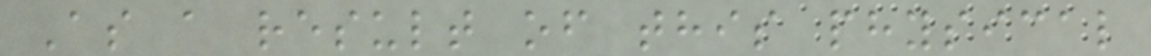As a result of this physical
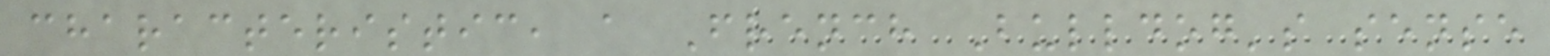characteristic, a French Bulldog's sense
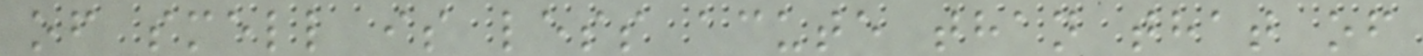of smell is less acute than that of
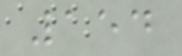154
